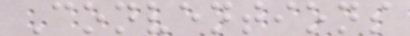Conventions
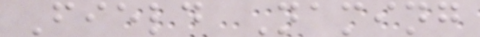Field Naming
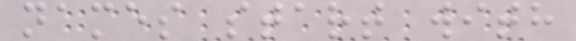names start with
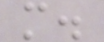m.
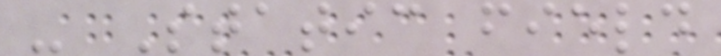- Static field
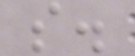s.
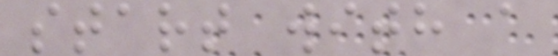start with a
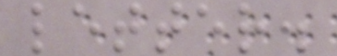letter.
